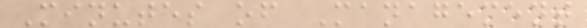Minutes of Management
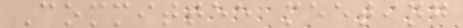Committee meeting
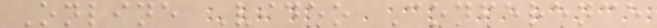Online Video Conference
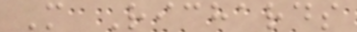M Richards
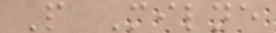P Milne
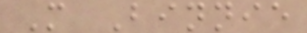M Binnie
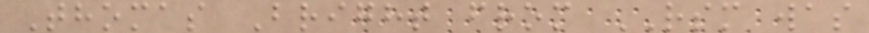Thomas Bright from RSM was
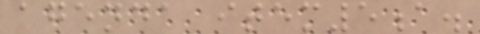agenda item5a.
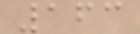163
